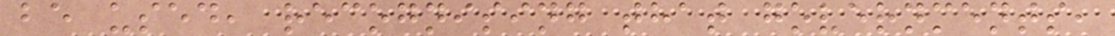be used, recognising that governments,
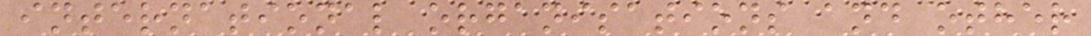international organisations and other
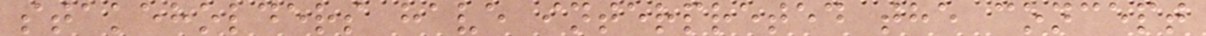stakeholders have interpreted the concept
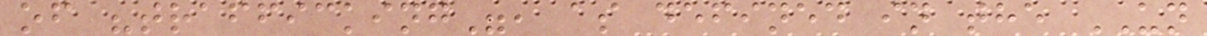of "trafficking", as defined in the UN
